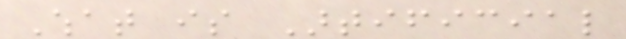What is Artificial
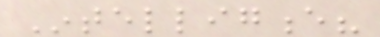Intelligence?
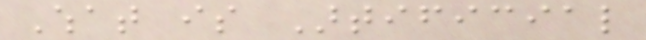What is Artificial
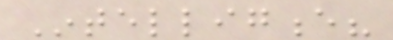Intelligence?
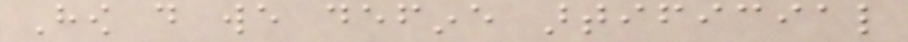How do we define artificial
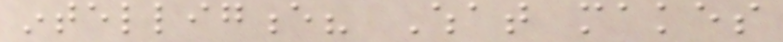intelligence? What makes
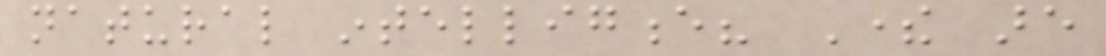natural intelligence? There are
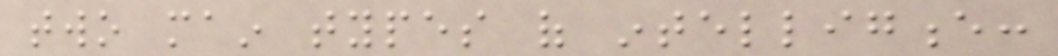two main types of intelligence:
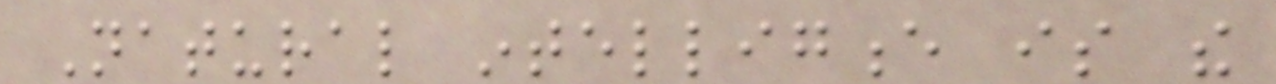Natural intelligence is the
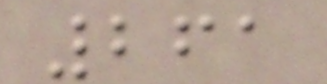261
